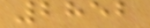2852
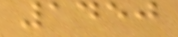1450
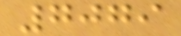7079
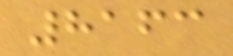8163
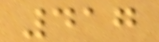417
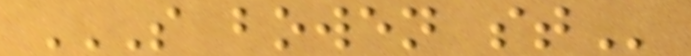S BOWEN ST
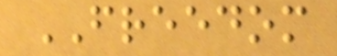FREEDOM
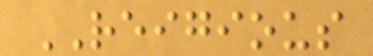REIGIOUS
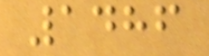1486
